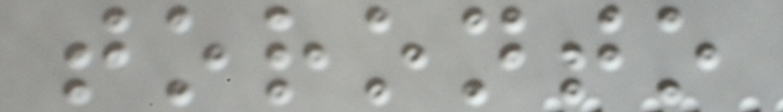toronto
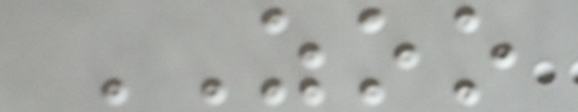ZOO
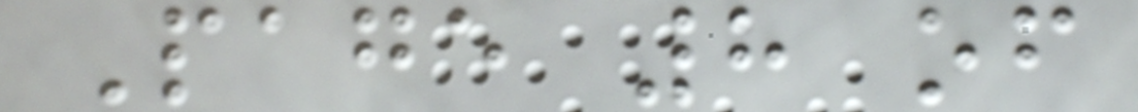Page 8 of
